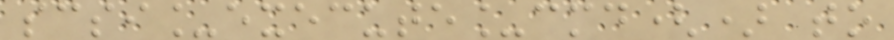scsi_execute_cmd() to
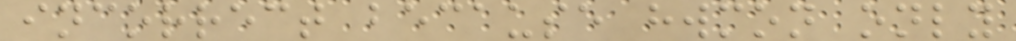incorrect because hwmon only
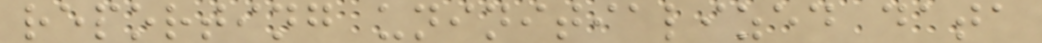reporting uninitialized data
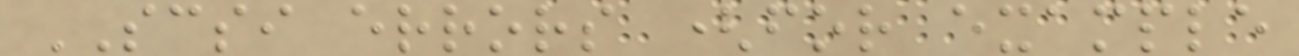SCSI errors (for example
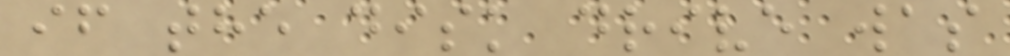if the disk drive was
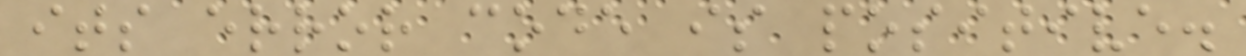its error code is positive.
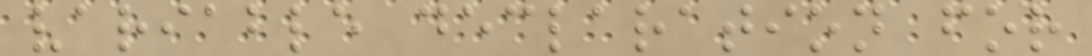variable declaration for
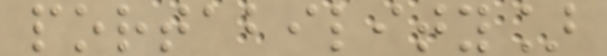portability]
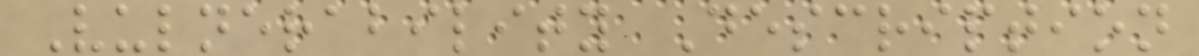Vulnerability Description
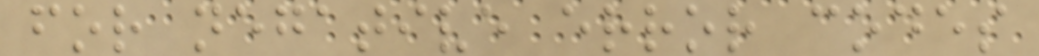for negative error codes
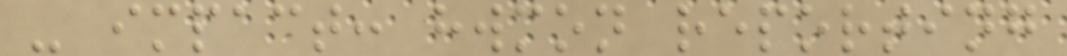- impact: hwmon reporting
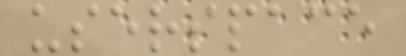userspace
